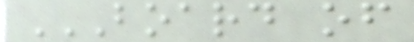BOARD OF
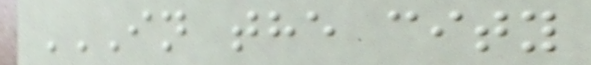IN THE CITY
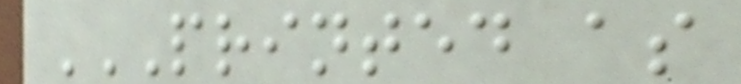PRINTED AS
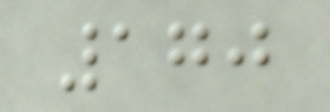170
